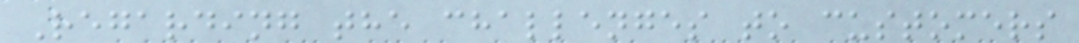Regarding the challenges to customers
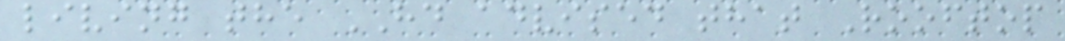living the HD advised that Rooftop
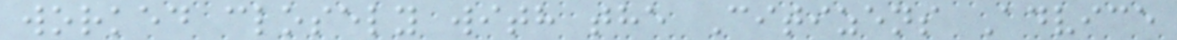worked closely with the Citizens Advice
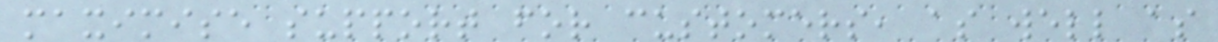maximise support for customers, as well as
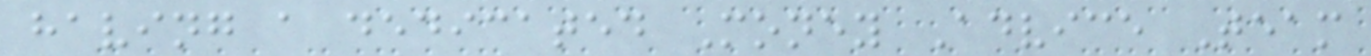having a dedicated Money Advice Team
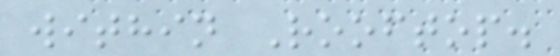within Rooftop.
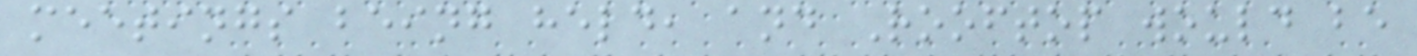meetings being held, and Rooftop would be
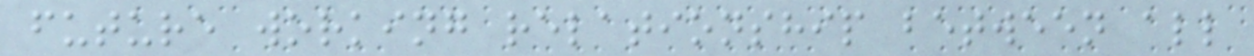future working relationship between all
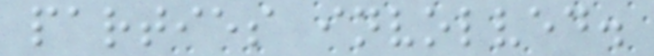parties involved.
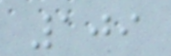109
